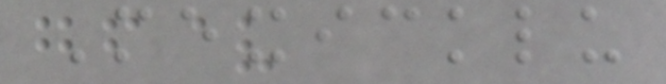Mexicklu
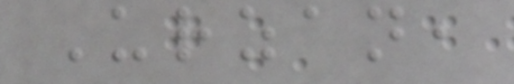Urzan,
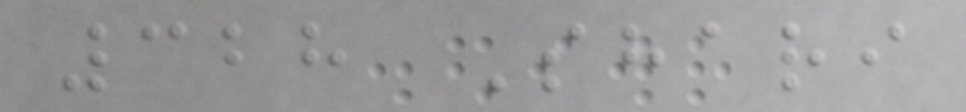328 Shari
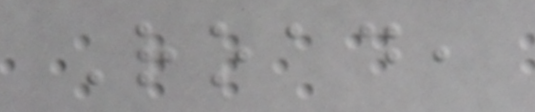Road,
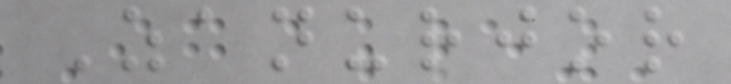Zanurjor
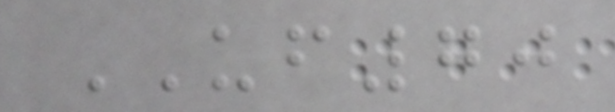UF70
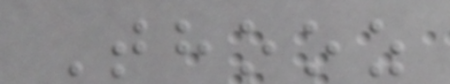Thooz
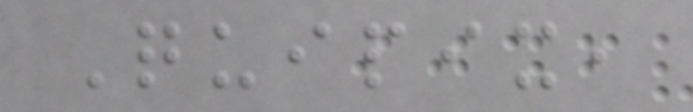Quipix,
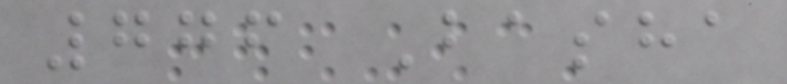776 Basha
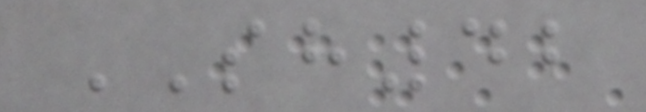SH42
